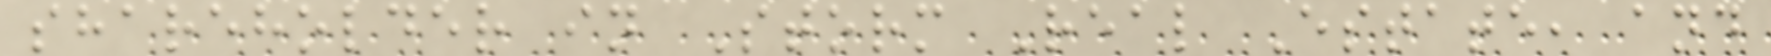shareholder in Storm Real Estate, and
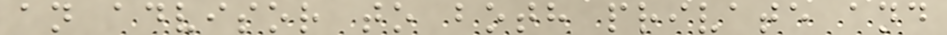an advisor to both private and
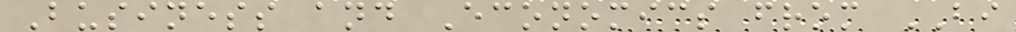Business and Economics from BI
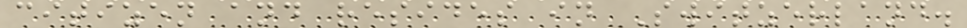citizen and resides in Switzerland.
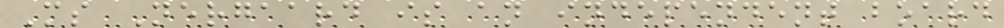Ms Nergaard is an independent board
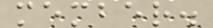member.
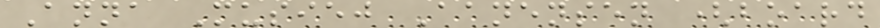Anna Musiej Aanensen (board
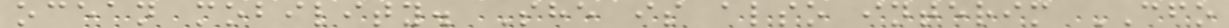ocean mobility. She is also interim CFO
